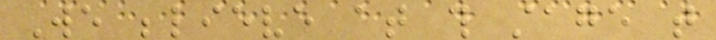We believe at this stage that
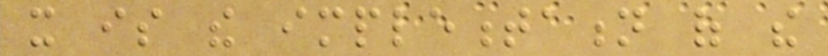it is the implementation of the
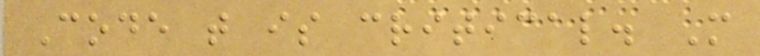Code that is critical. More
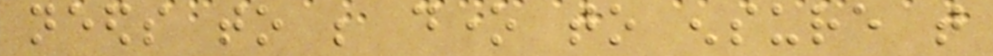needs to be done to ensure that
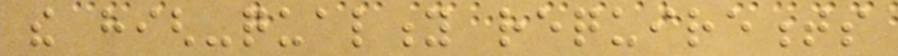the high-quality requirements
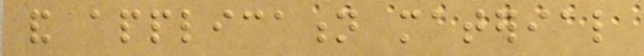and application material
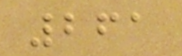261
